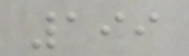199
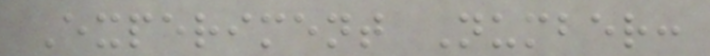Experiment Number:
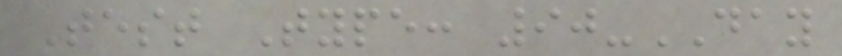Test Type: 90-DAY
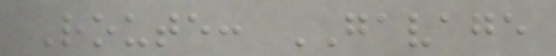Route: GAVAGE
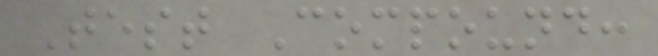Test Compound:
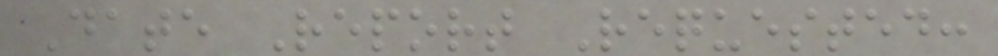Date Report Requested:
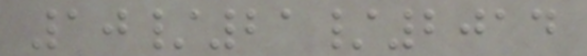10/21/2014
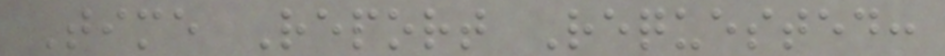Time Report Requested:
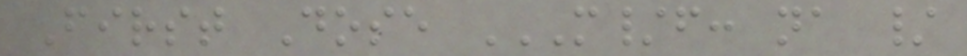First Dose M/F: NA /
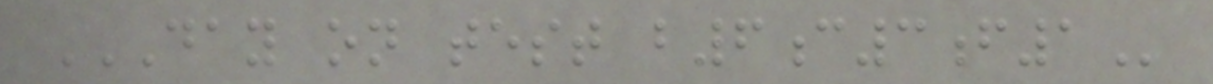DAY ON TEST B6C3F1
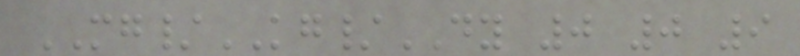MG/KG/DY 0 0 9
